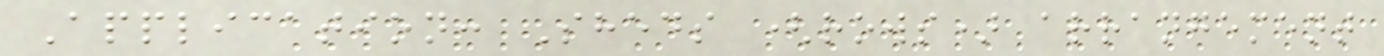Application: Sheds (rows) arrangement
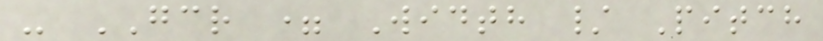- GCR = Width / Pitch
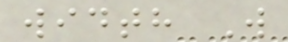width W
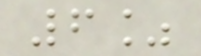6%
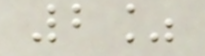2%
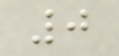0
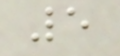5
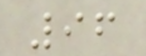96
